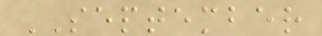SEPTEMBER
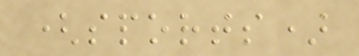(sports)
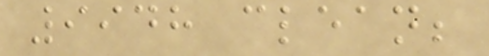9948 clean;
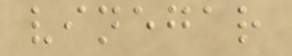vinegar
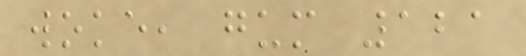woke, gum 121
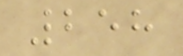258
